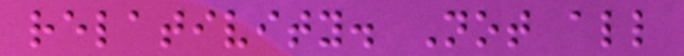relativity. Not all
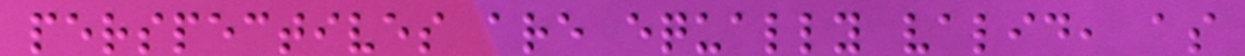perspectives are equally valid, as
